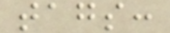tags:
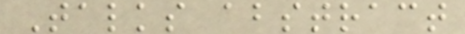Talks abstract
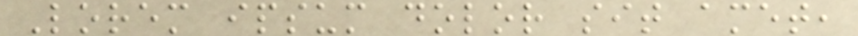Lorem ipsum dolor sit amet,
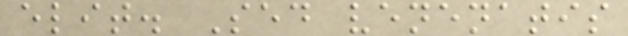elit. Sed venenatis
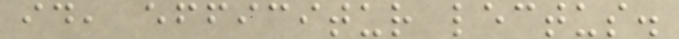id, efficitur lectus.
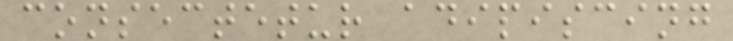consectetur adipiscing
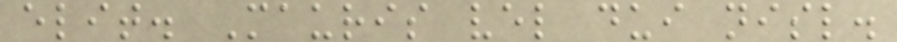elit. Mauris vel dui nisl.
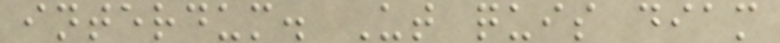interdum. Ut quis diam
